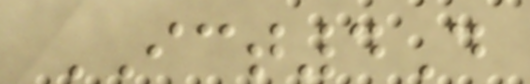ICT4D
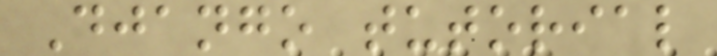Django tutorial
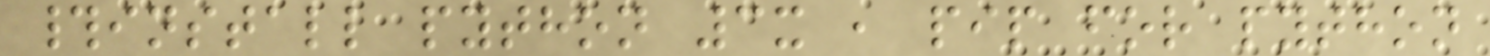#install python 3x , pip for python
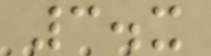3.x
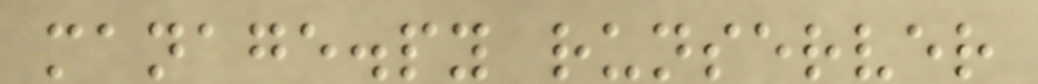manage.py runserver
